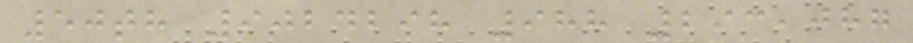50th 9024298 988 293,087
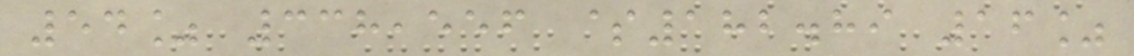54% 338,556 $182.89 16%
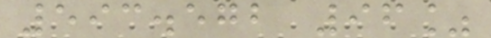593.572 96%
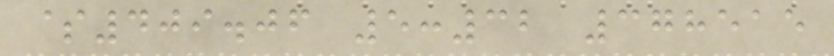$409.06 5:32 378515
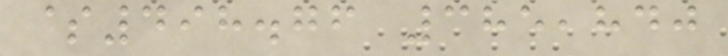$498.76 385,840
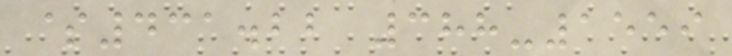$431.22 388-1559
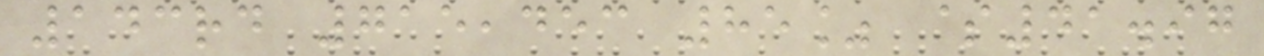143rd 715,453 85% $41.97
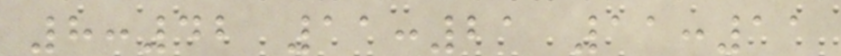8:42 11:21 11:11
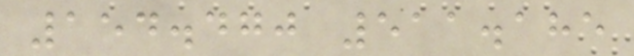154.470 511.185
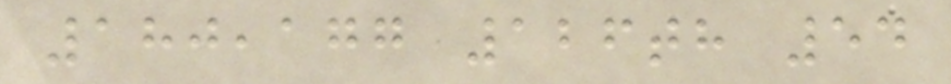180,177 126th 54
